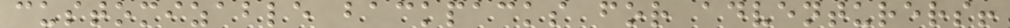customizable backpacks for adventurers!
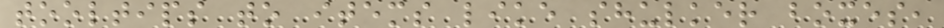tooltips to items like shulker boxes,
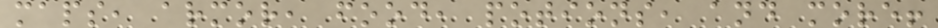maps, armor, food, potions, and more!
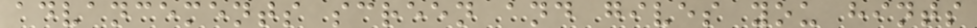advancements screen and gives you hints
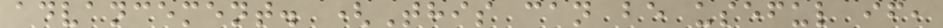advancement. (This can be useful if,
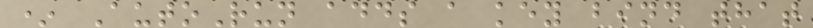* AutoRun adds a key bind that
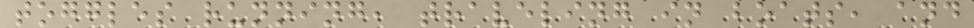toggles running, traveling in boats, and
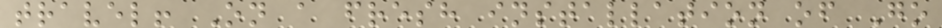travel! On a fresh installation of Go
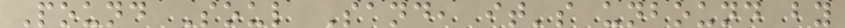Pound Soul Sand, it's unbound by
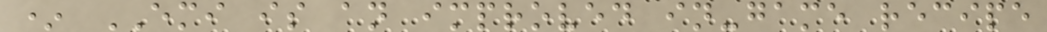* EMI is an improved in-game recipe
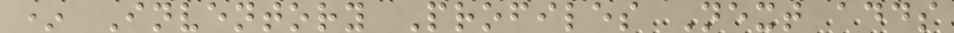* Inventory Profiles Next adds
